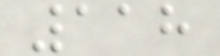118
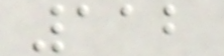112
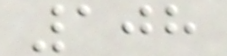108
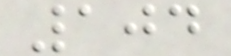104
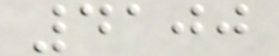4100
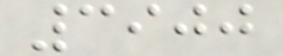3900
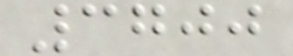3700
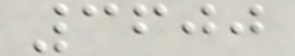3600
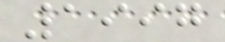1997
